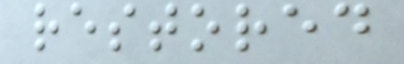restored
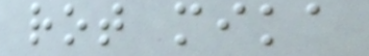rot mika
